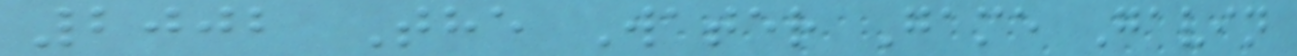2002 The Water Game Gavin
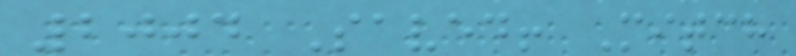2004 Saved! Mitch
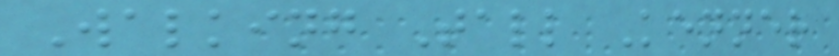Walking Tall Kenner
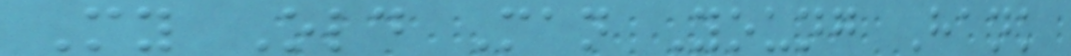My Old Man Young Hank
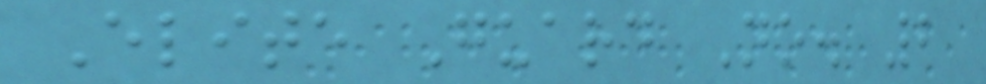Elite Guard No. 2
